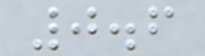0.6
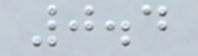0.4
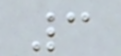3
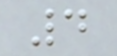4
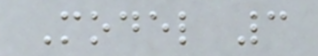Model 3
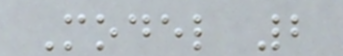Model 2
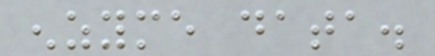enzyme data.
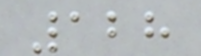128
